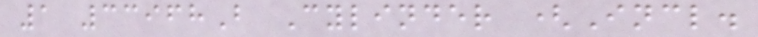1 33968B Cylinder (Incl.
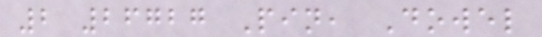2 26727 Pin, Dowel
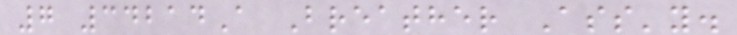7 34214A Breather Ass'y.
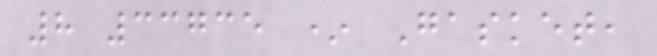8 33735 * Gasket,
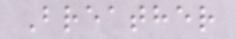Breather
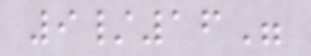9/16"
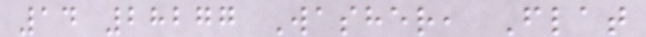14 28277 Washer, Flat
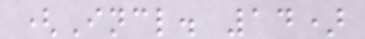(Incl. 14)
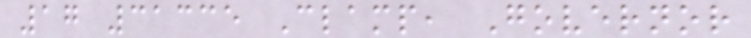17 31335 Clamp, Governor
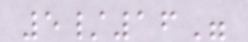5/16"
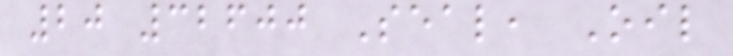20 32600 Seal, Oil
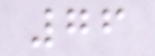76
